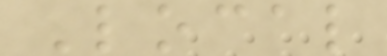Local
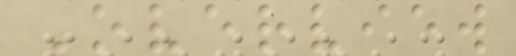Overview
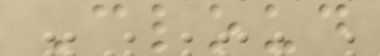Cloud
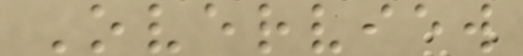Overview
